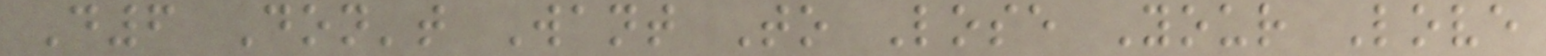D6 Don't Want To Lose Your Love
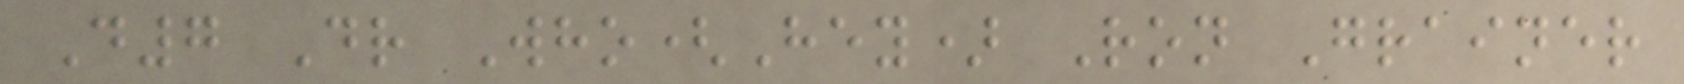D7 Dr Who(Hey) Ron Grainer
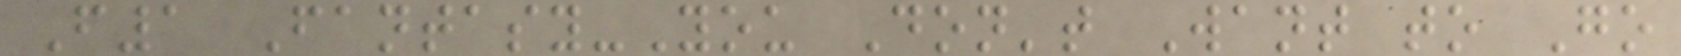F1 Fantasy-You Don't Want to Go
